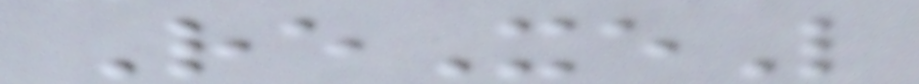ReXeL
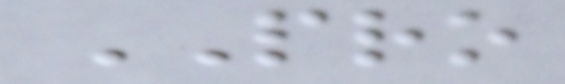PRO
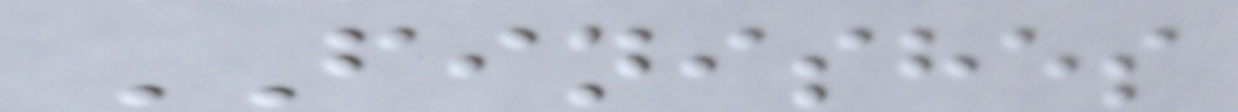FINISHES
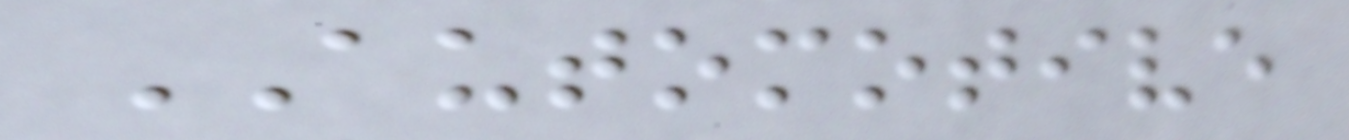AUTOMOTIVE
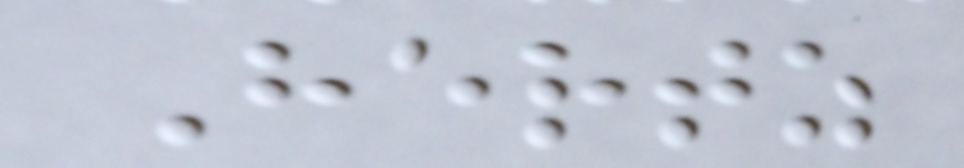Hertz
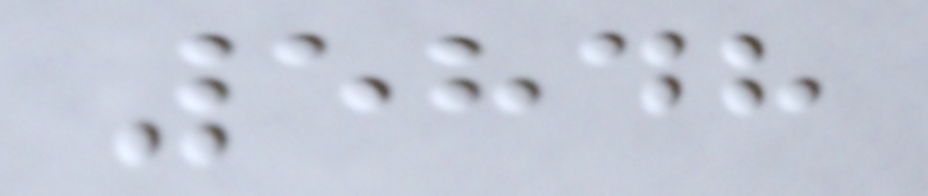5848
